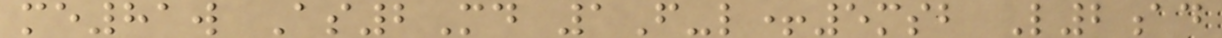me81w As2Md 1F-l+5msb L2ad
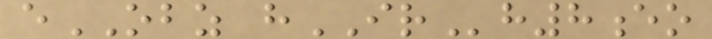eOBZ hIRh8eo
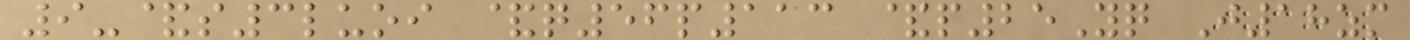9-&s3luoi &q56p113 &p25Yq J18zm
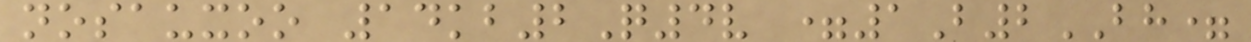nosauxoo 14kb2Q4v =1B2BH=
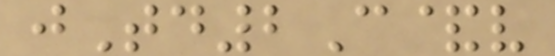jTd2C&v
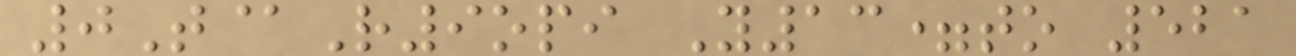0T@R9opi Y13=to 521
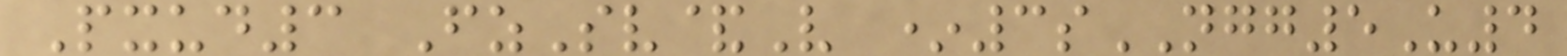Pxud3 FzSv&V *3sNGG5U4
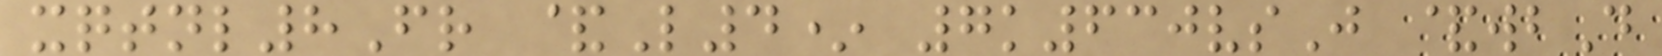xqtnl8Fr &L4* 7k630vsJ &wbD
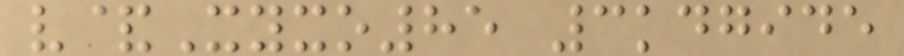v&Xyxo85 3kdgide
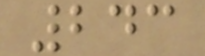243
